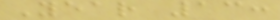Year 13:
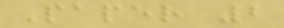Paper 2
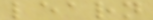learn
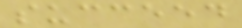succeed
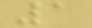1
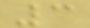3
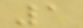1
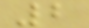2
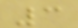3
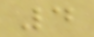4
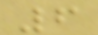6
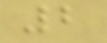2
